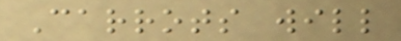Carrots will
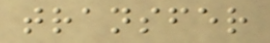transfer
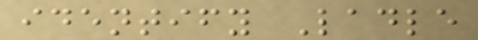identify Ladle
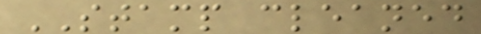STAMP cleaned
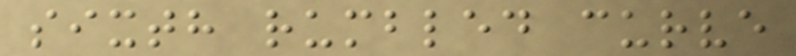sixth rumbled curve
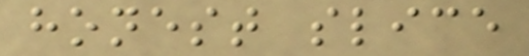honest slice
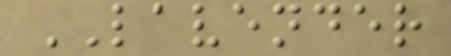LAVENDER
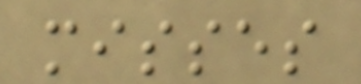misses
